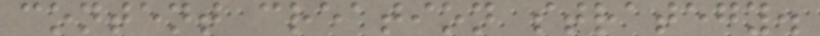content creation strategy.
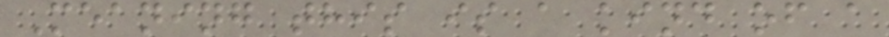Meaning this is a kind of a
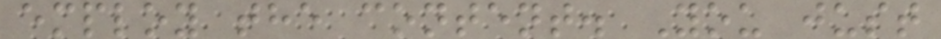employ the content. You just
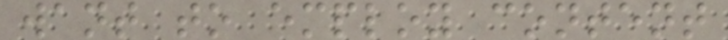want to employ content
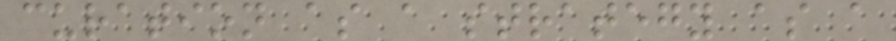curation as a strategy as a
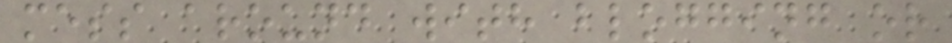mess around with blogging or
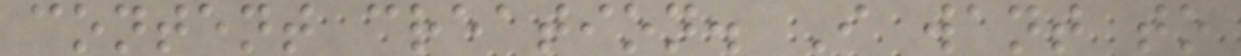content creation. I want to
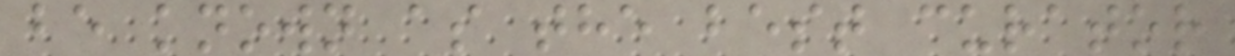be known as the best curator
